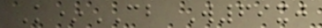K*CB W69xj
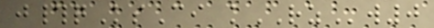j#qKsCi kRZw0
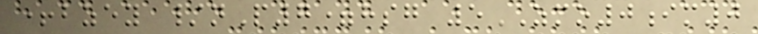+bzey /nP7=hsg 5ZMO0im0
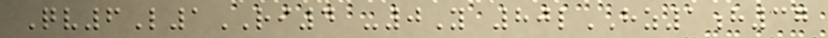Qv6L1RI4 -0Y 80lHZ1h37
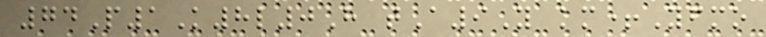74P1K8l0H tA9Y km+Yfmo
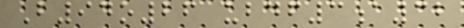B94o26 ubdf3a32
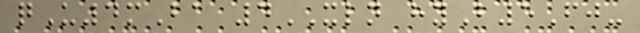qU4mBa 4XLN hyB5Fj-
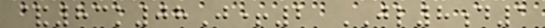&83k08J+2 JL8d1
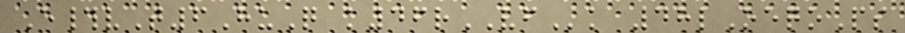E#vT6HuQ k46rVFk 48lOeqoPs
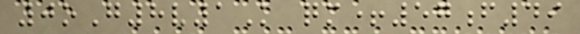0oG8v1K qm+57f49
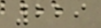229
